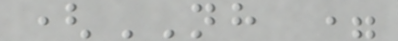(NH =
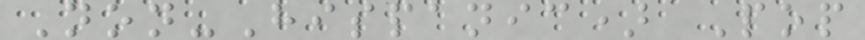Non-Hispanic) Pop
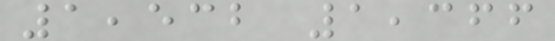1,532 1,366
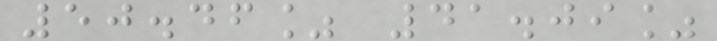50.46% 41.09%
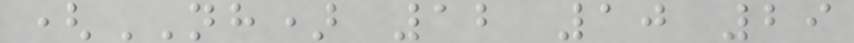(NH) 12 10 29
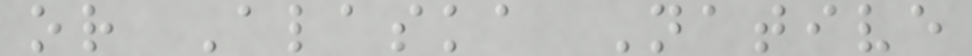or Alaska Native
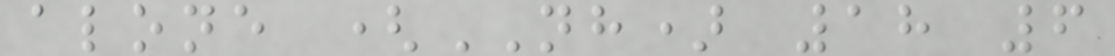alone (NH) 18 6
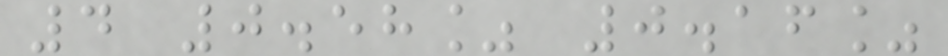4 0.58% 0.16%
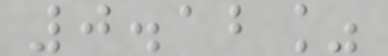0.12%
